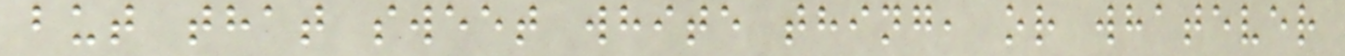but that sweet white thing, or whatever
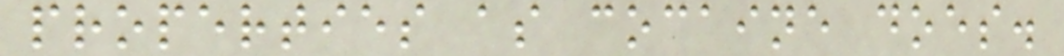properties as cocaine does.
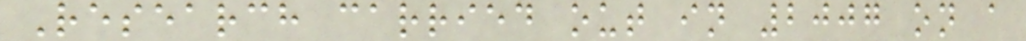Research carried out in 2007 on a
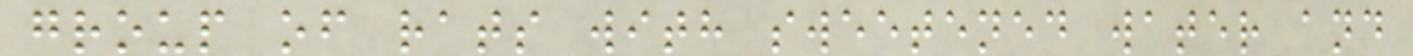group of rats with sweetened water and
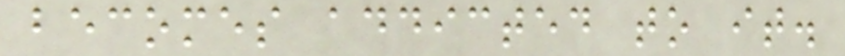becomes addicted to it.
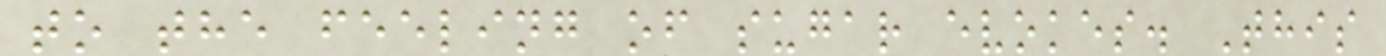to the feeling of sugar evokes. This
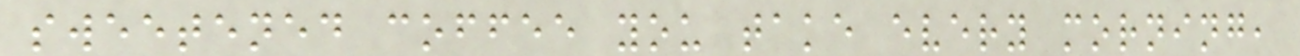sweetened coffee you take every morning,
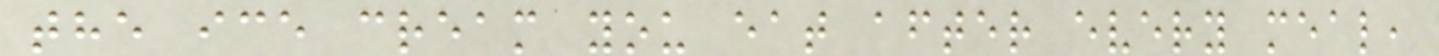the ice cream you eat after every meal,
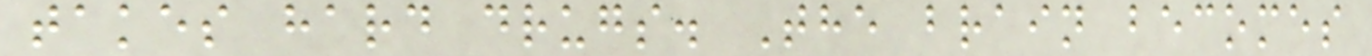takes hard drugs. The brain becomes
